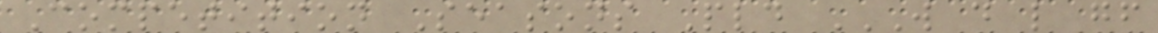Competition Seasons Pld W D L GF
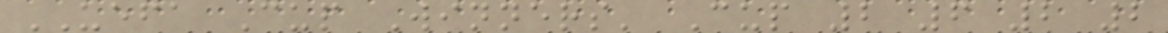UEFA Cup Winners' Cup 2 6 2 2
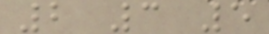2 3 5
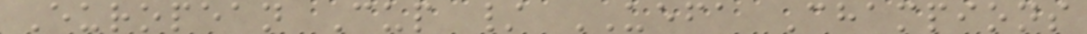European Cup / UEFA Champions
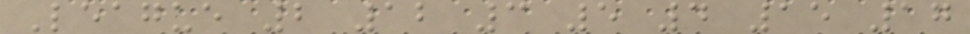League 2 12 3 5 4 15 17
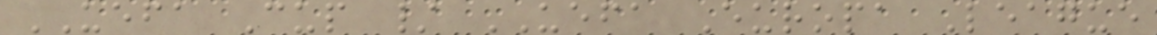UEFA Cup / UEFA Europa League
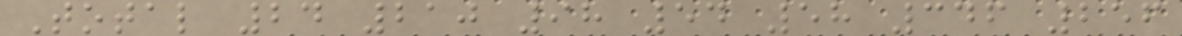Total 24 210 98 54 58 346 256
